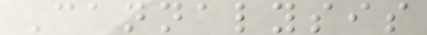Cannalysis
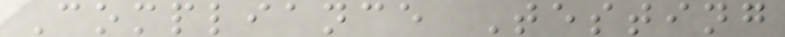Compliance Testing
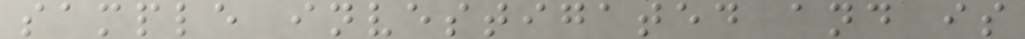sample investigated and is
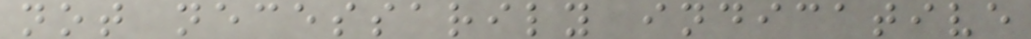not necessarily indicative
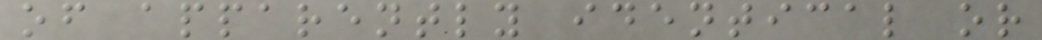of apparently identical or
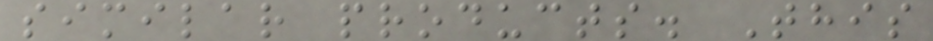similar products. This
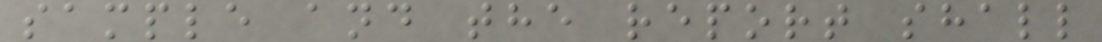sample and the report shall
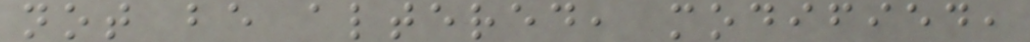not be altered, modified,
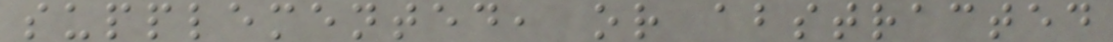supplemented, or abstracted
